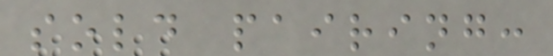sold pairing:
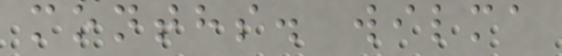months. wilma
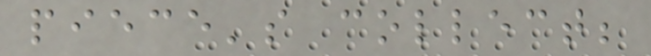piece's collect;
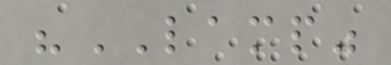"LAMP"
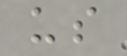us
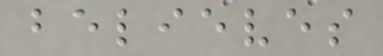believes
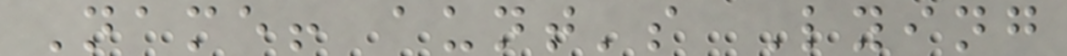Name! aunt's Lying
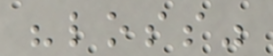"loss"
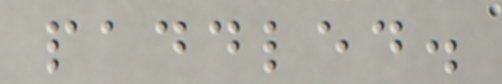paddled.
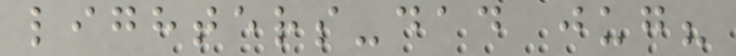lighters-dad jug?
